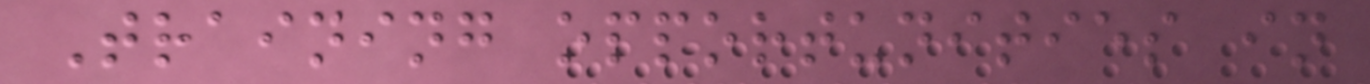Training opportunities in
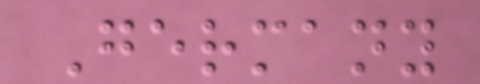Germany
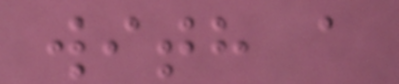with a
